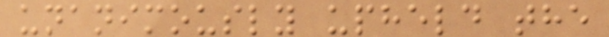unanimously upheld the
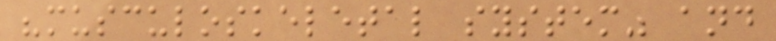"musculoskeletal system" and
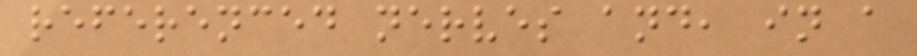referenced nerves and, in a
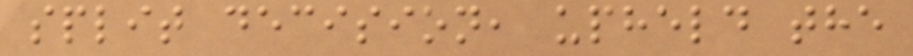split decision, upheld the
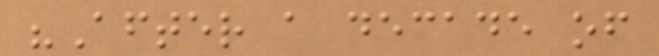"After a decade of
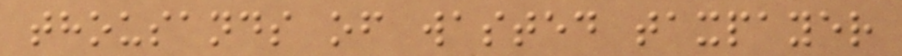thousands of wasted taxpayer
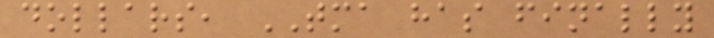dollars, TMA has finally
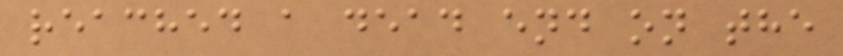reached a dead end on the
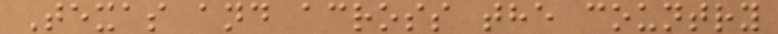Texas and across the country
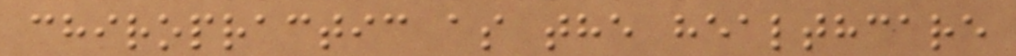chiropractic as the healthcare
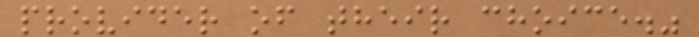provider of their choice."
